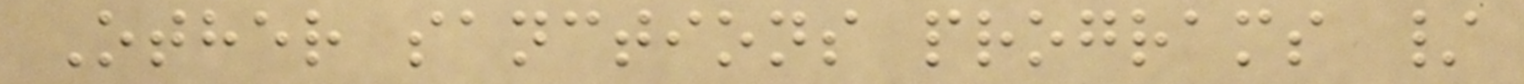Other sanctions programs /
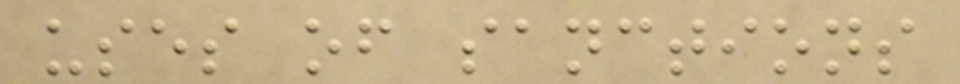uses of sanctions
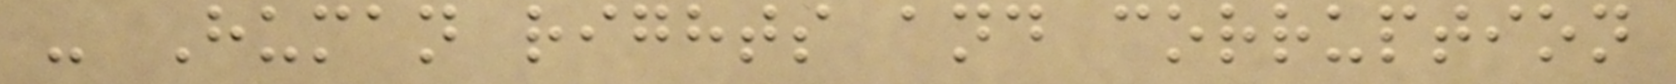- Human rights and corruption
